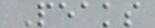Peaks
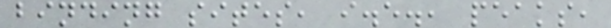binding sites, i.e., peaks,
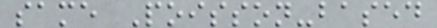same Poisson-based
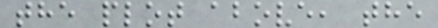the plot above, the
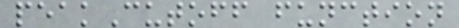peakCutoff function
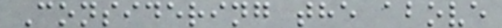Considering the above
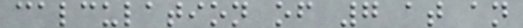calculation of 7 at an
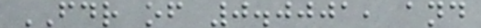FDR of 0.0001, and
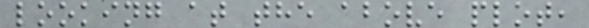looking at the above plot,
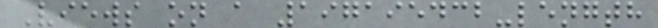Views on a 197195432-length
